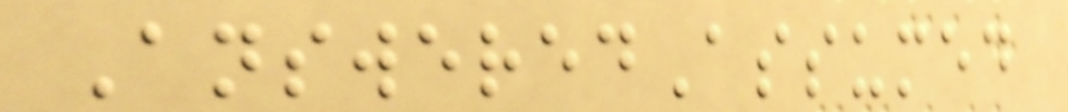AnsweredAssumed
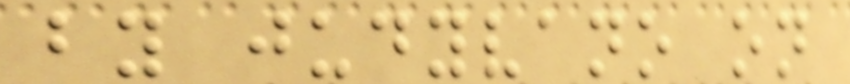by judyvano on
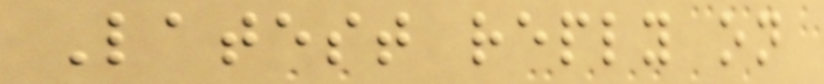Latest reply on
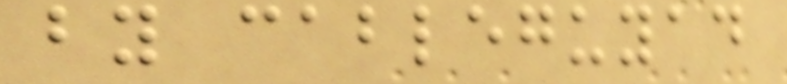by cableguyad
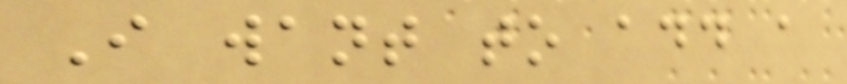I want to add a
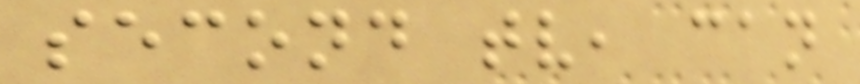second tv, can
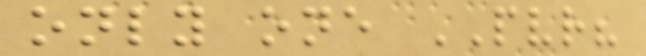only one PVR?
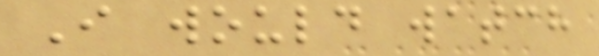I would watch
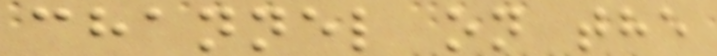channel on the
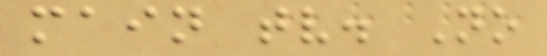main tv. No
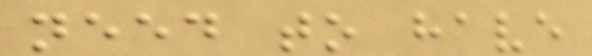need to have
